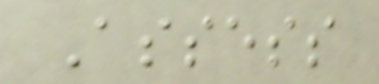Assess
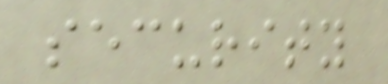security
